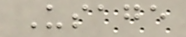Usage
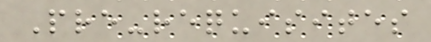Pre-requisites
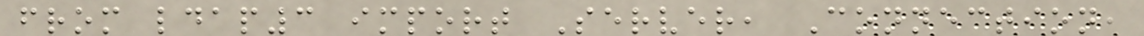from ldap3 import Server, Connection,
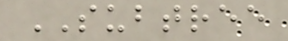SUBTREE
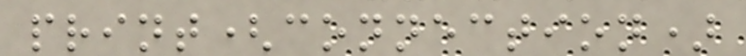print(connection)
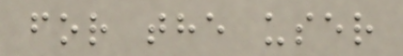for the user
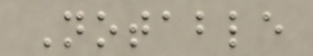Notable
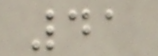41
